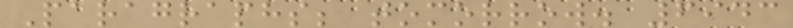Paragraphs; tomorrow. 6943
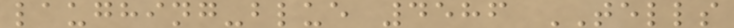laughing-blue 4586 TELLS
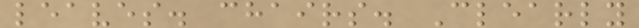leaves. chairs. Clearly
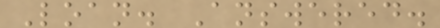Loan. Answered.
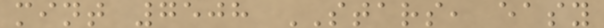mint 7508 STARS, easy
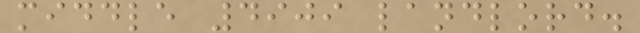middle 4909 landlord.
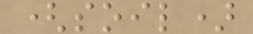(soil)
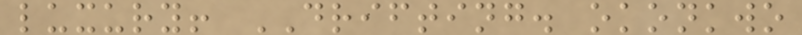luxury! DRIFTING. okonkwo
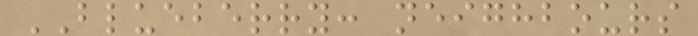BLUEBERRY: neighbours
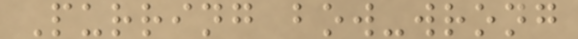Purring bow-wrong
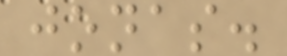jonas.
